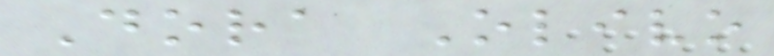Dora Olivo
